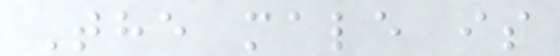The male is
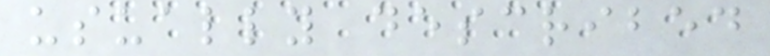usually described
